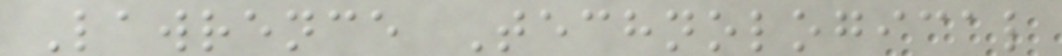Lawrence Technological
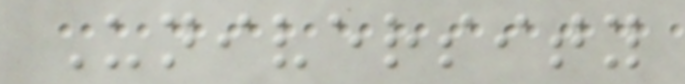University
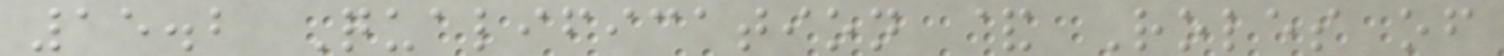15.2 Qualification & Roles of
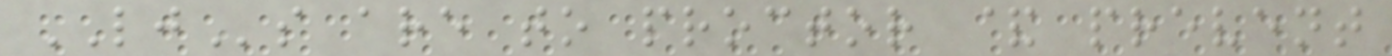LJs are to proctor & prevent
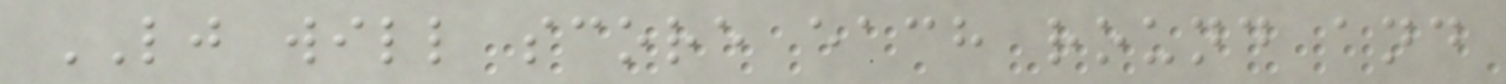LJ will score each round and
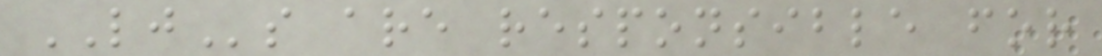LJs are responsible for
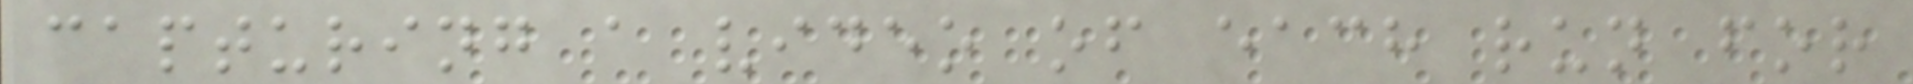capturing a video of each run for
